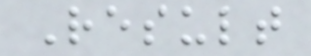Result
